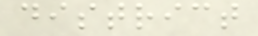district
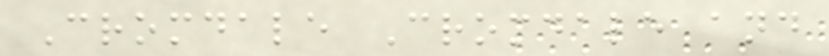Cromdale Cromdale and
